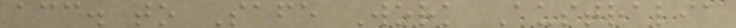acc. to Safe Work Australia
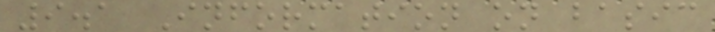9.1 Information on basic
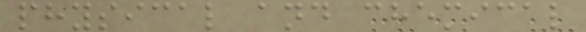physical and chemical
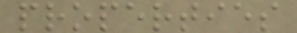properties
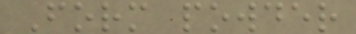Form powder
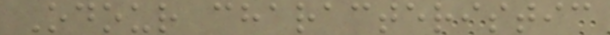Odour characteristic
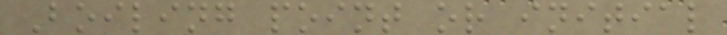Boiling point or initial
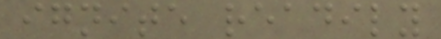ignite readily
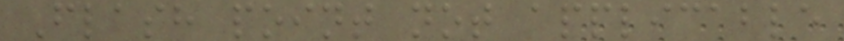Flash point not applicable
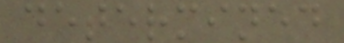determined
